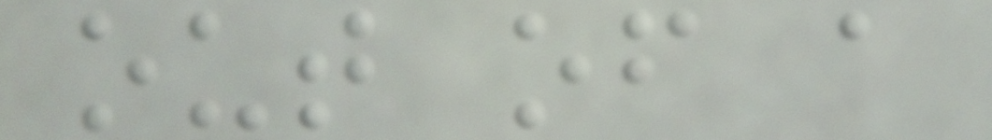out of a
